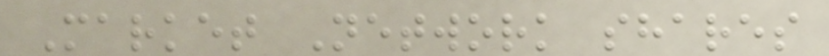Market Network shares
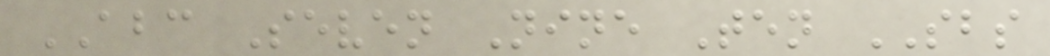ABC Seven Nine Ten SBS
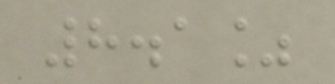8.1%
